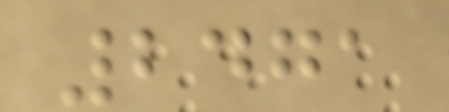2471
